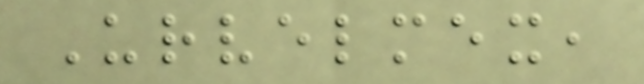Urvelmex,
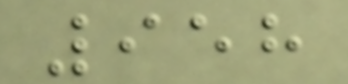958
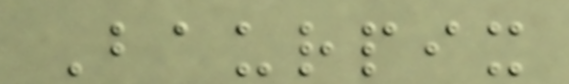Baurpix
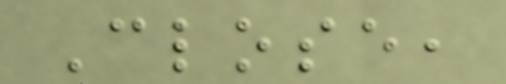Close,
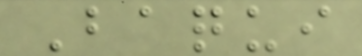Baqui
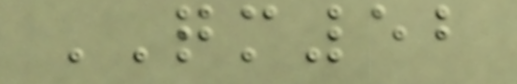QM52
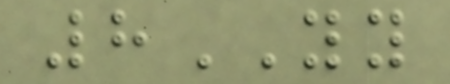8YY
